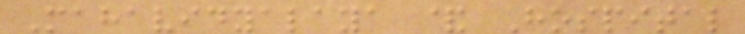Mahavidyalaya & Hospital
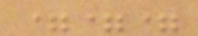===
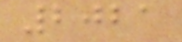2021
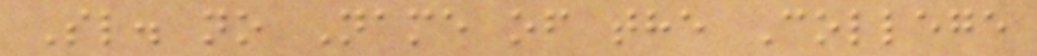Sl. no Name of the College
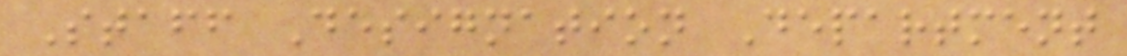Staff Designation Department
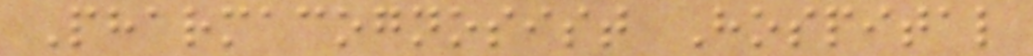Pharmacognosist Hospital
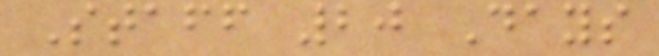Staff 20 Days
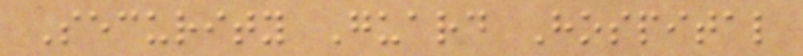Security Guard Hospital
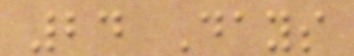24 Days
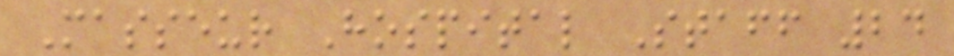Masseur Hospital Staff 24
